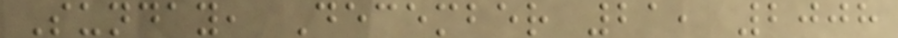Sunday, December 21, 2008
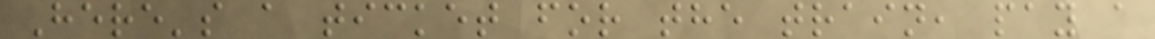Here's a ticket for the train, pay a
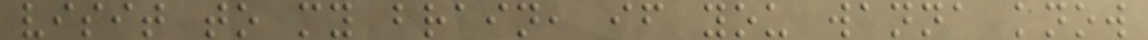visit to my brain, if you wanna know
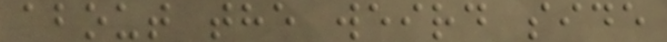about the weird side
